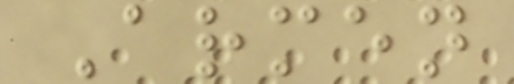Armen
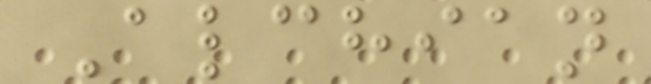Alchian
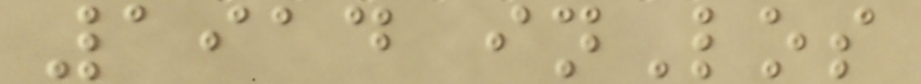1914 inLos
